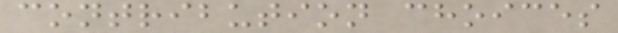contribution choices
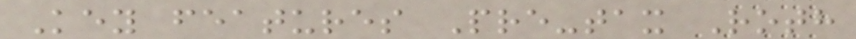Key features Pre-tax Roth
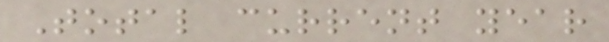Total current year
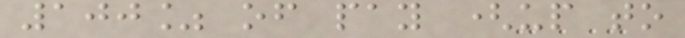100% of pay (up to
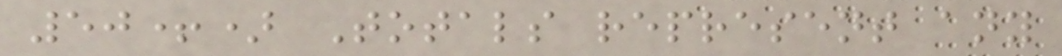50+) Totals represent any
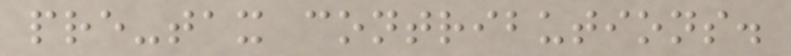pre-tax contributions.
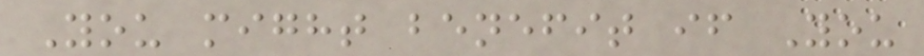You might benefit if You
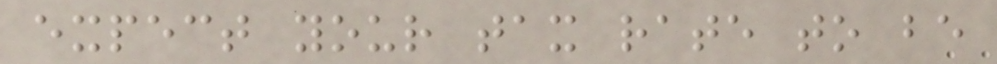expect your tax rate to be
